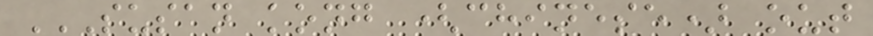SUSAN KONG (CHINESE) OUT
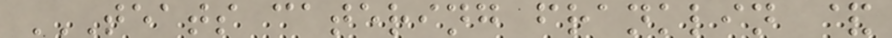TEATS CATERING FRANKLIN &
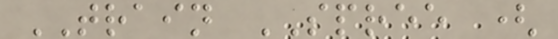TRAIN SPREE (
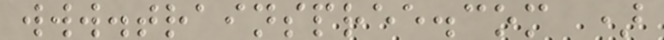www.trainspree.com )
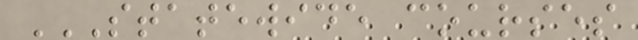STATEWIDE COURSES
